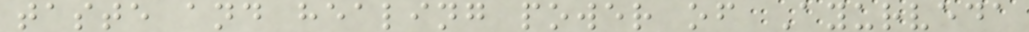taste and healing power of Ayurveda
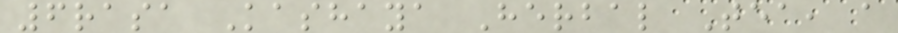6rasa Kashaya Herbal Tea, a
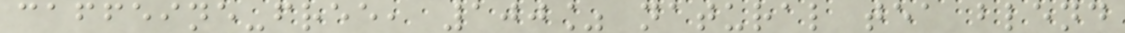caffeine-free, 100% natural tea blend
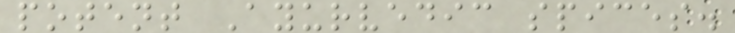potent Ayurvedic spices.
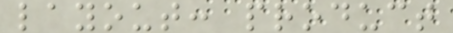layout: product
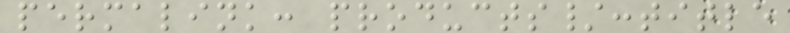permalink: products/:title
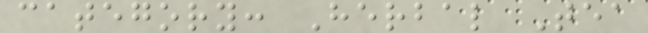category: Herbal Tea
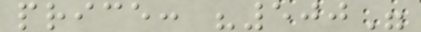price: "500"
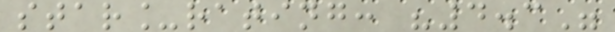star_rating: "4.3"
